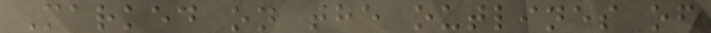Marked on the outlines of
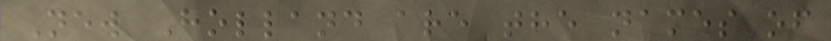New Holland are the names of
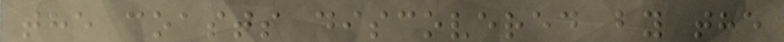the coasts discovered by the
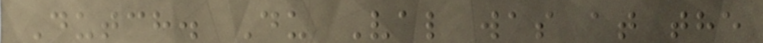Dutch. Du Val was at the
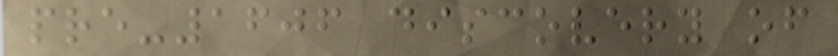pre-1606 discovery of
